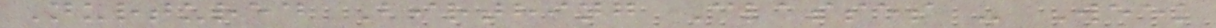Nurtured Birthing Classes - Week
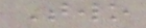Two
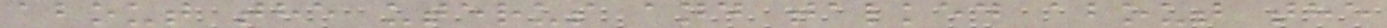about the uterus and talked about the
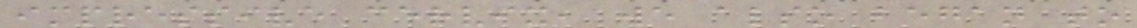impressive cervix, we also began to
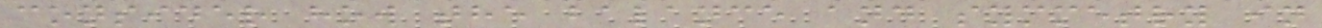consider how the balance and symmetry in
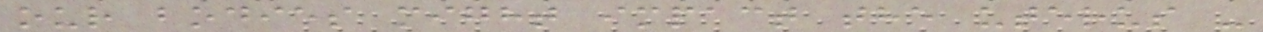our bodies might impact the uterus -
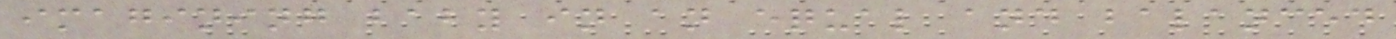imagining baby in an equal and balanced
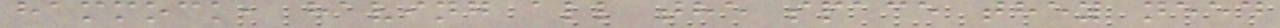hammock, having all the space they need
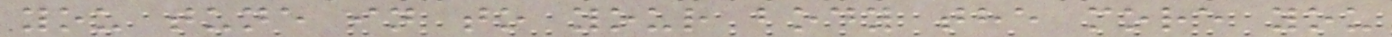you tune in to your body the more you
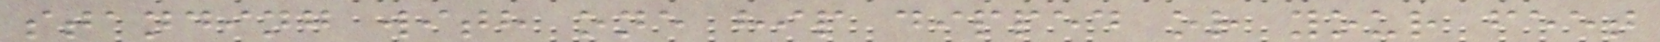standing with one hip dipped or your feet
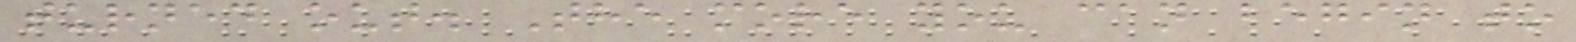turned out. The more you can begin to
